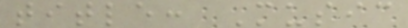title: Music
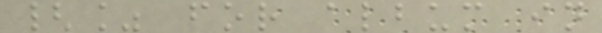{% for album in
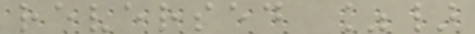reversed %}
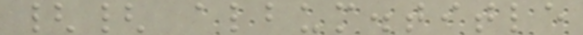{{ album.title
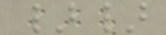}}
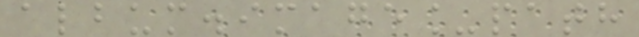album.image_path
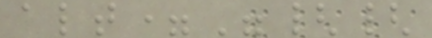alt="{{
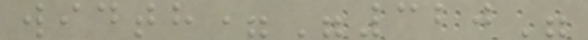width="320"
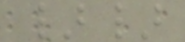}}
